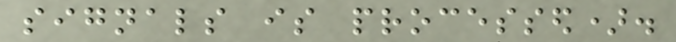signals is processed).
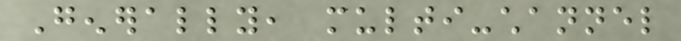Generally, multi-channel
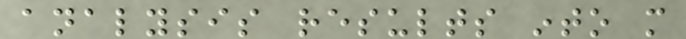analysis results into more
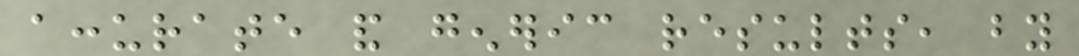accurate and generic results, by
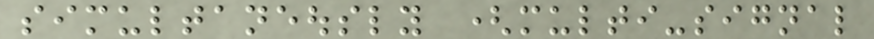simultaneously (multi-signal
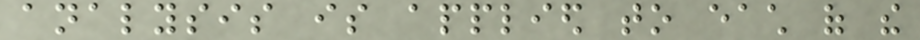analysis is applied to each of the
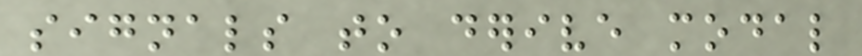signals to derive modal
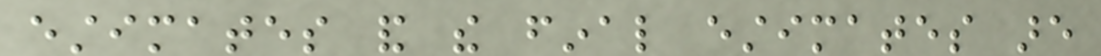estimates and the final estimates are
